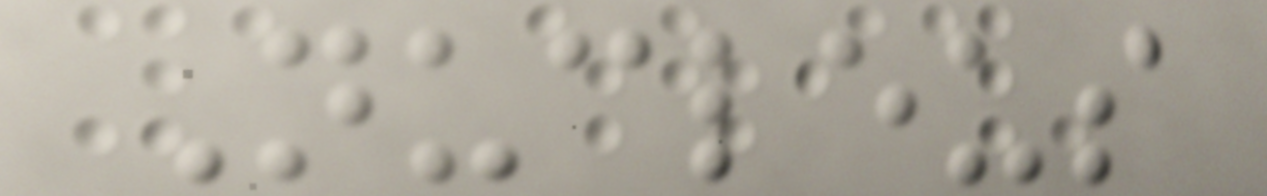Nucleus
